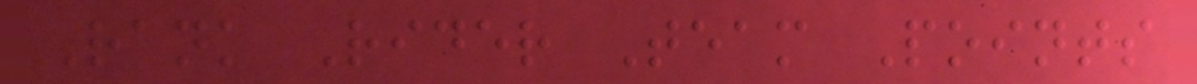Rank Rider Team Points
